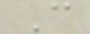C
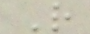R
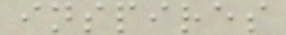inspires
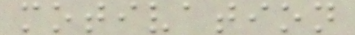motivation
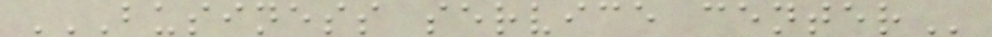BUSINESS SERVICE CENTER
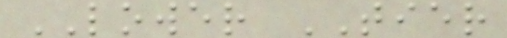LOWER TIER
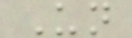Un
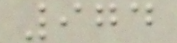974
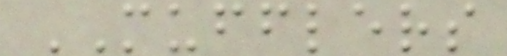MUFFLERS
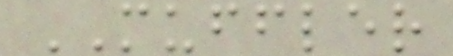MUFFLER
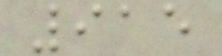915
